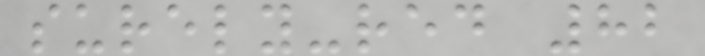surely-red 82
